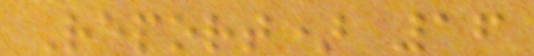Report) 16
